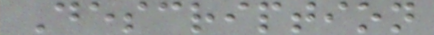Description
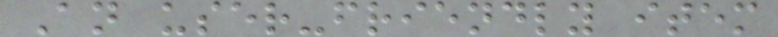An user-friendly item
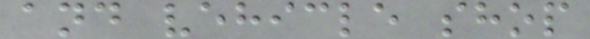and vehicle shop
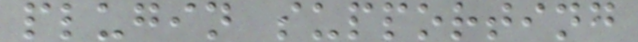plugin supporting
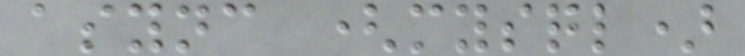async (mysql)
